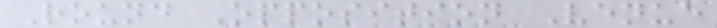Round Opposition Venue
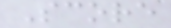Score
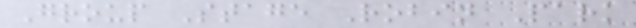Group Stage Robin Park
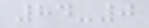84-0
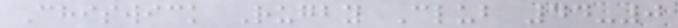Chiswick Rugby Club 44-0
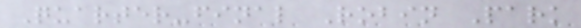Quarter-final Robin Park
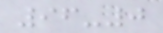96-0
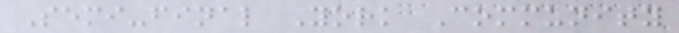Semi-final York Community
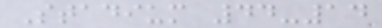Stadium 44-14
